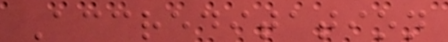Accreditation
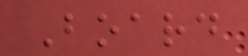Board
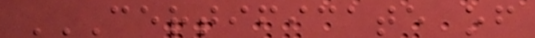CERTIFICATE OF
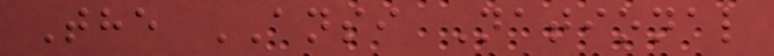The ANSI National
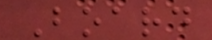Board
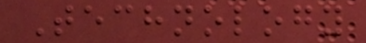Technology
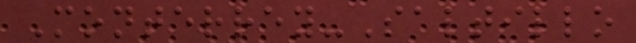Monterrey-Saltillo
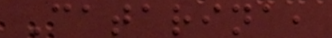Catarina,
